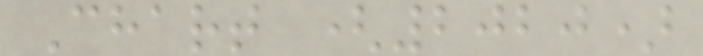Chart (2020)
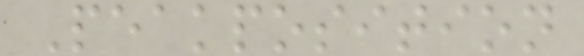Peakposition
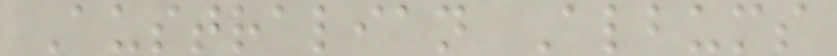Australian Albums
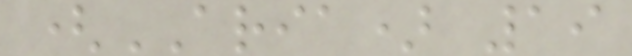(ARIA) 19
